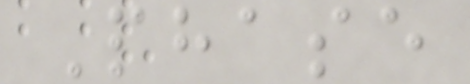Phase
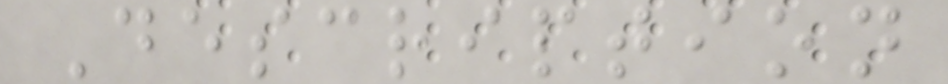Description
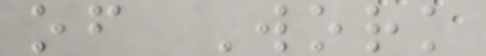of Work
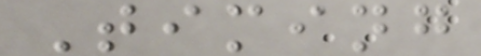Timing
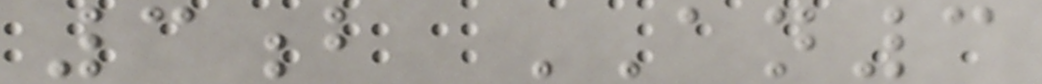3b AN3
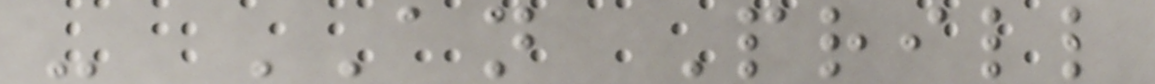- AN Prill
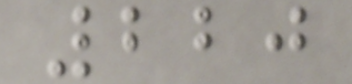220
